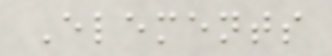Elements
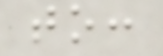to:
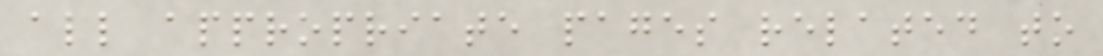all appropriate pages related to
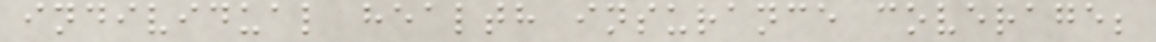individual health insurance coverage;
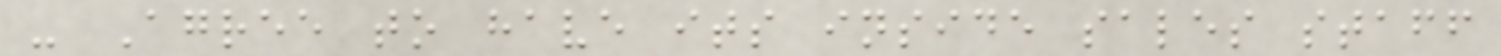- Agree to have its inside sales staff
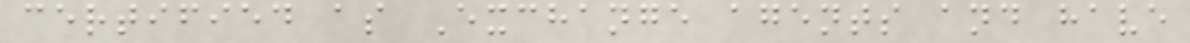certified as Exchange agents and have
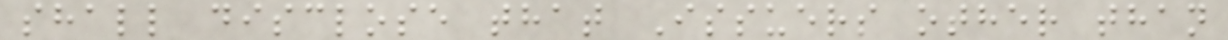shall disclose that Issuers other than
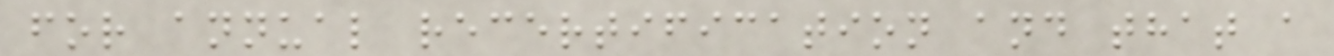for annual recertification and that a
